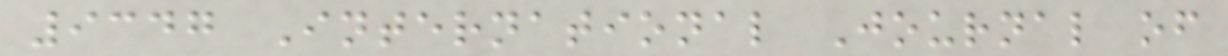9347 International Journal of
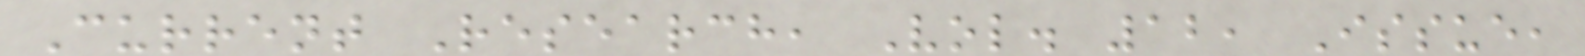Current Research, Vol. 12, Issue,
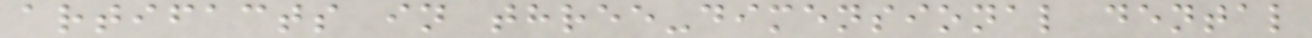artifacts in three-dimensional dental
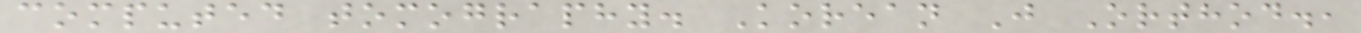computed tomography. Korean J Orthod.,
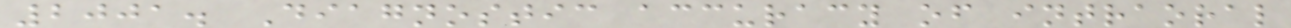2001. Diagnostic accuracy of intraoral
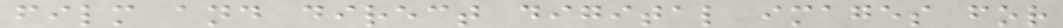film and direct digital images for
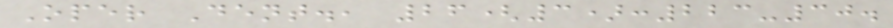Oper Dent., 26(3):223-30.
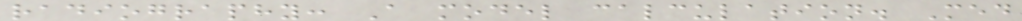radiography: A model calculation. Med
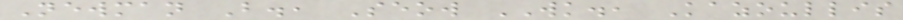Newman B., Seow WK., Kazoullis
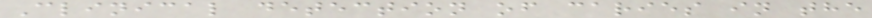Clinical detection of caries in the
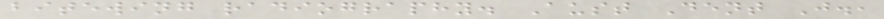bitewing radiography. Aust Dent J.,
